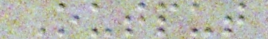Output
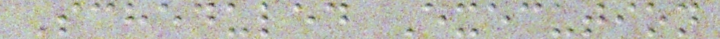Scheduled Execution
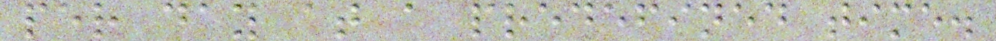per day at a predefined time.
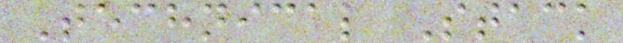Technical Stack
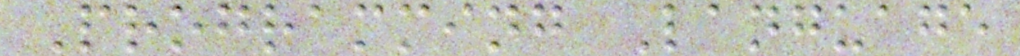Programming Language
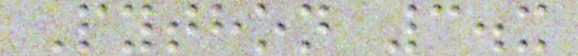Python 3.x
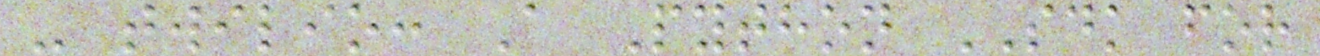- twilio: A Python SDK for
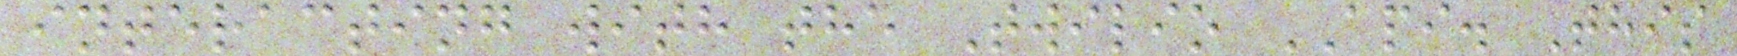interacting with the Twilio API. This
